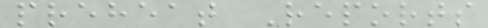preheat Reports
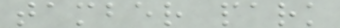tamber park
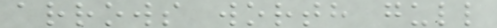arrows worth gull
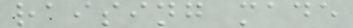raising made
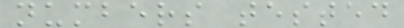numbers tested
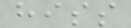hiss
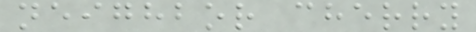neighbor cherry
